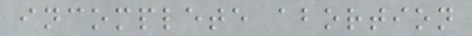incomplete abortion
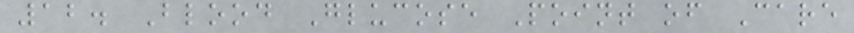12. Blood Glucose Point of Care
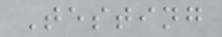Testing
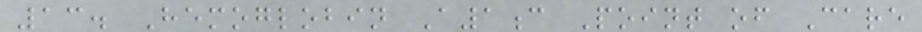13. Hemoglobin A1c Point of Care
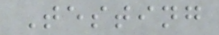Testing
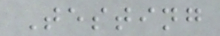Testing
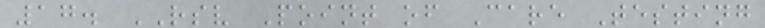17. RSV Point of Care Testing
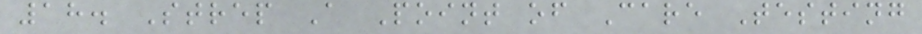18. Strep A Point of Care Testing
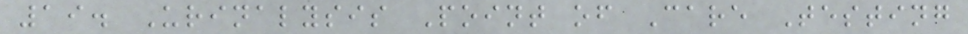19. Urinalysis Point of Care Testing
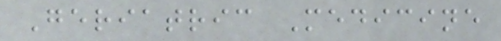Geriatric Medicine
